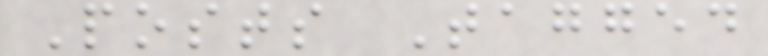Posts Tagged
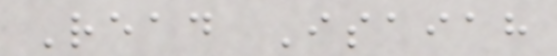Read Isaiah
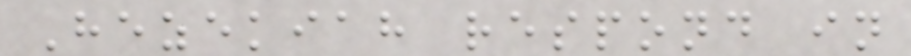Hezekiah respond in
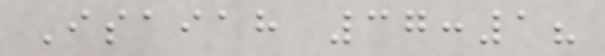Isaiah 37:1?
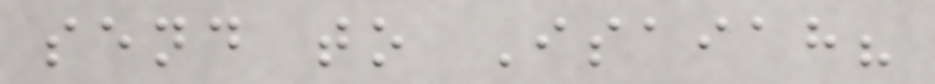send to Isaiah?
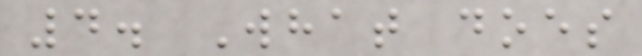4. What does
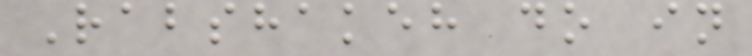Rabshakeh do in
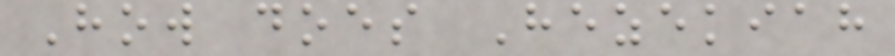How does Hezekiah
